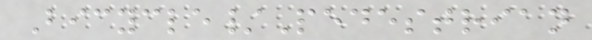Bicycle/Pedestrian
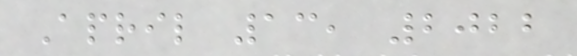April 13, 2022
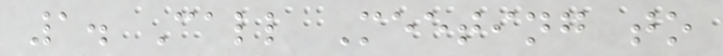1. Call Meeting to
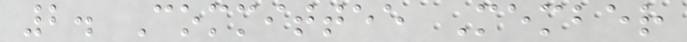2. Committee Member
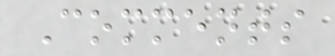Comments
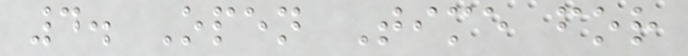4. Open Time for
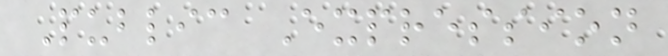Public Expression
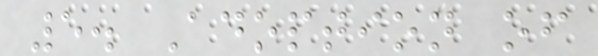5. Adoption of
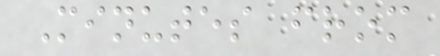Minutes from
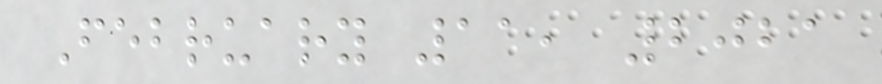February 11, 2021
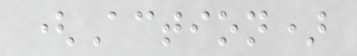(Action)
